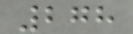278
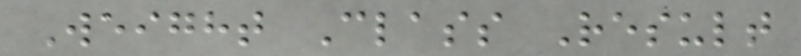Weight Class Result
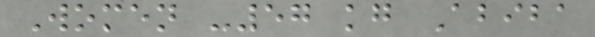Women -57 kg Abiba
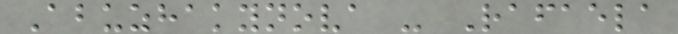Abuzhakynova - Rafaela
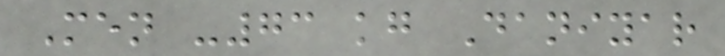Men -73 kg Daniyar
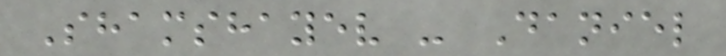Shamshayev - Daniel
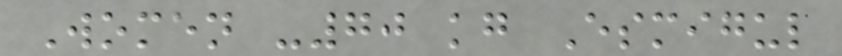Women -70 kg Esmigul
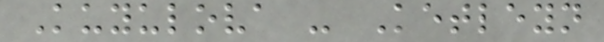Kuyulova - Ketleyn
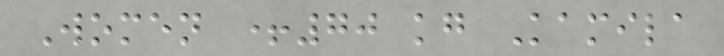Women +70 kg Kamila
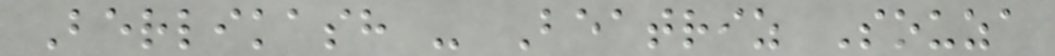Berlikash - Beatriz Souza
